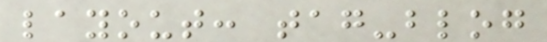layout: tag-blog
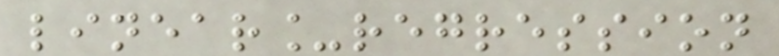linear_regression
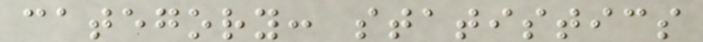category: statistics
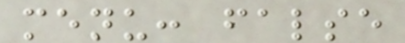menu: false
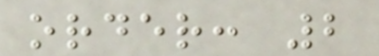order: 2
